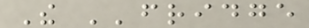The ''fridge
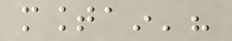mountain'?
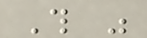This was
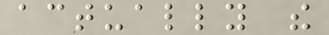actually the
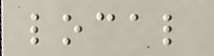local
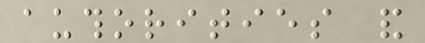authorities and
